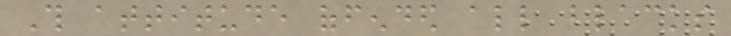This attitude offended all blacks
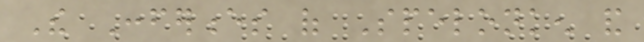The Conferences of Spelonken and
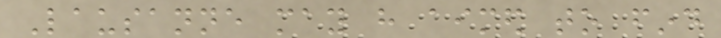Lausanne may have aimed to find
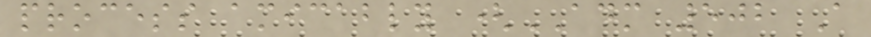process amicably (ADM 502 A
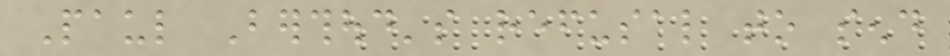Paul Berthoud's refusal to send
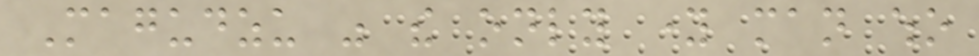Magudzu was the only young man who
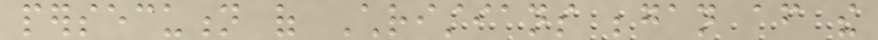persecution of Christians began after the
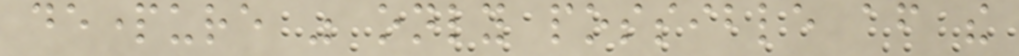departure was only possible after the
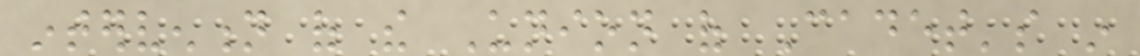intervention of the Union of Cadet's in
